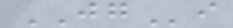JGi
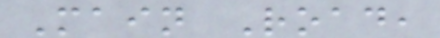Main Road,
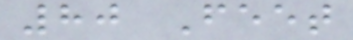80 Feet
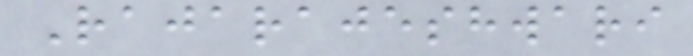Rajarajeshwari
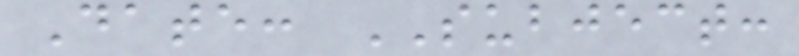Date: SUBJECT:
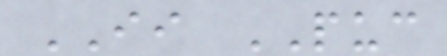II PUC
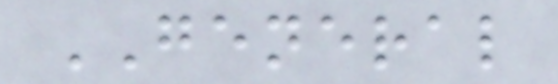GENERAL
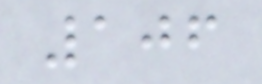106
